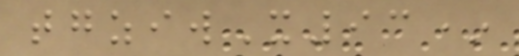tgziwX93*
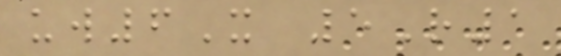uw6X 5R1
